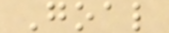Goal
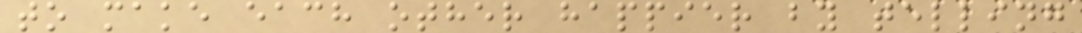to make each other happier by telling
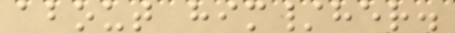about him/her.
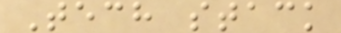Tech stack
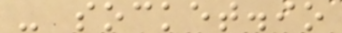- socket.io
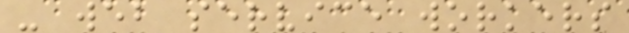- web service workers
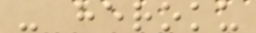- heroku
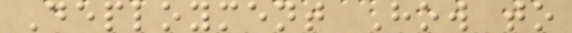Deployment How to
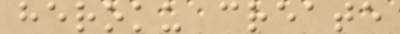heroku create
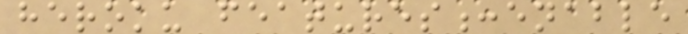heroku features:enable
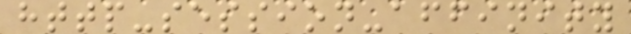http-session-affinity
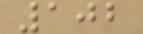102
